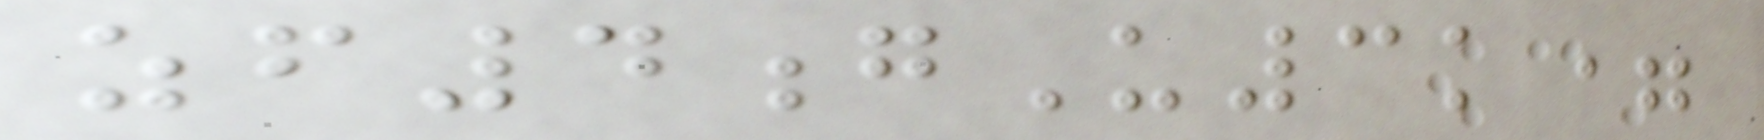zf4gU3k=
